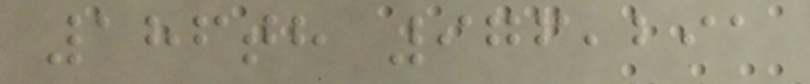186th 976,291
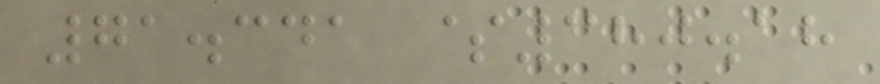71.341 $380.18
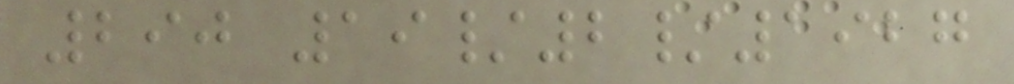290 19/2/1927
